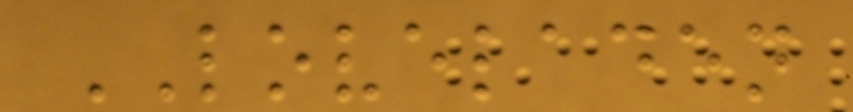LOVELADEN
